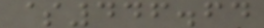$446.64
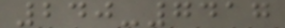240-7417
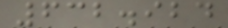632.924
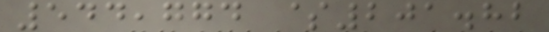544,774 $201.82
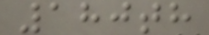180th
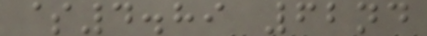$4.89 62nd
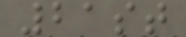21st
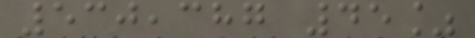530,387 45%
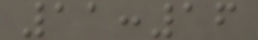11:16
